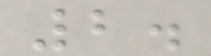2.
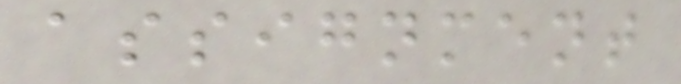assignment
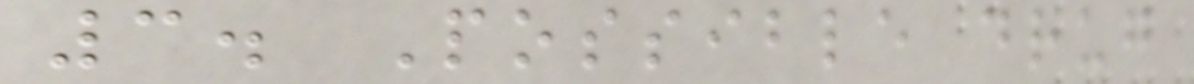3. Possible drug
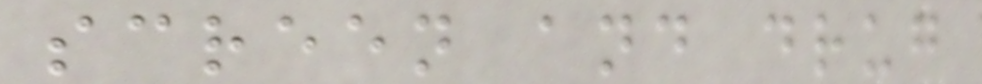screen and drug
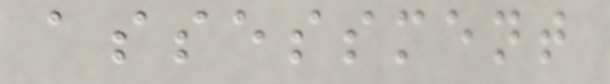assessment
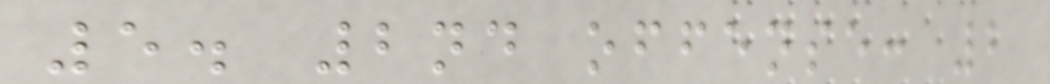5. 2nd offense: 2
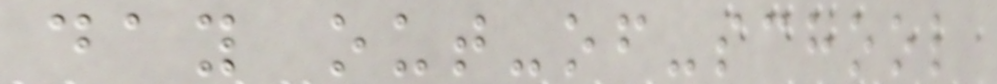day out-of-school
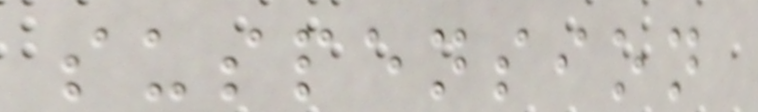suspension
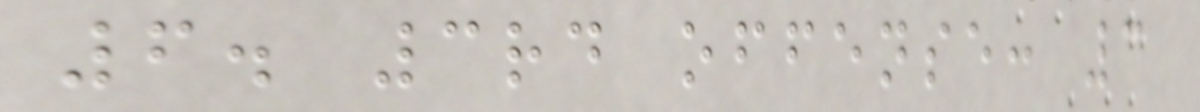6. 3rd offense: 3
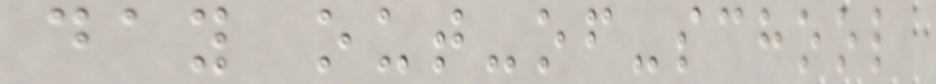day out-of-school
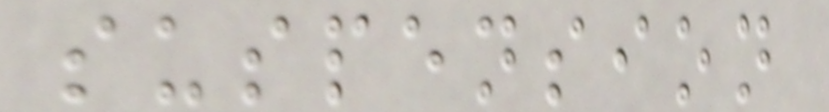suspension
